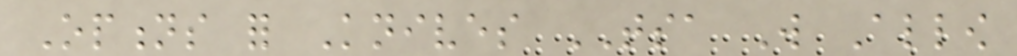Options for Knives TSA Will Allow
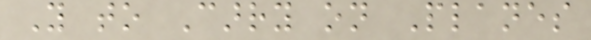You to Carry on Planes
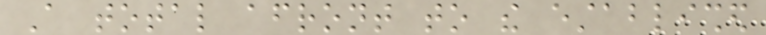A total afront to the established
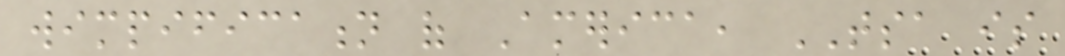wimpification of America, TSA is
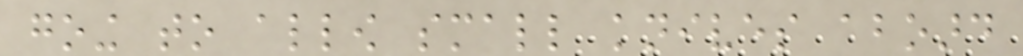going to allow small knives aboard
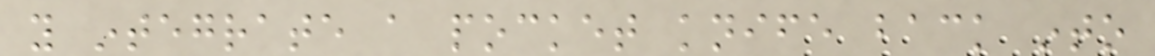you integrate a pocket knife back into
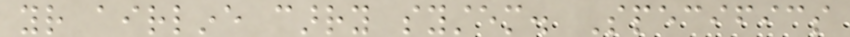your airline carry system. Specifics
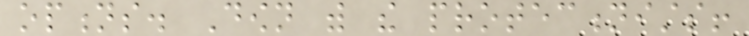options. Down with the protectionists!
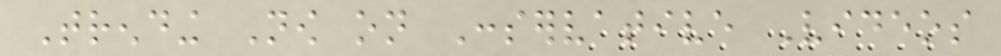Trending Now on Conservative Videos
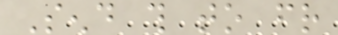Send this to friend
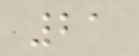21
